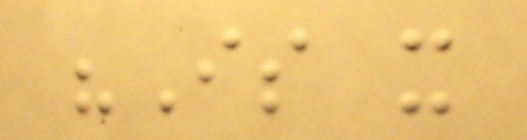"Is it
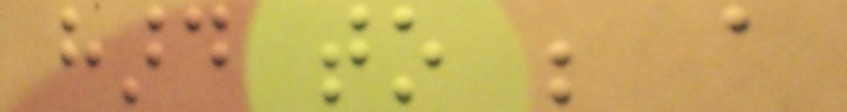hard to be a
